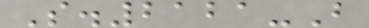S.2121-B
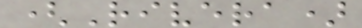(Rivera)
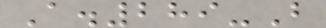A.289-B
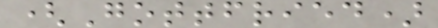(Gottfried)
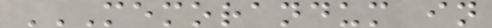MEMORANDUM IN
